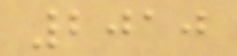2010
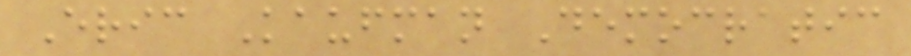Eric Kaufman Democratic
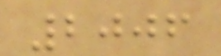2006
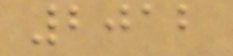2012
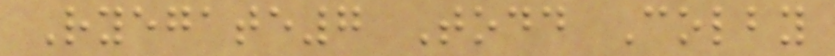Ryegate7 Todd Colby
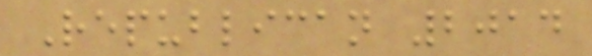Republican 2014
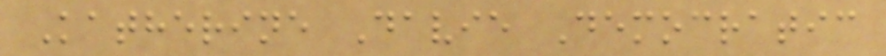Katherine Davie Democratic
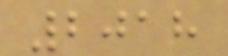2018
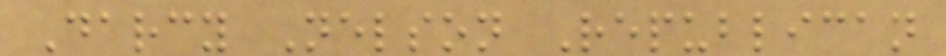Darcy Nelson Republican
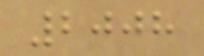2008
